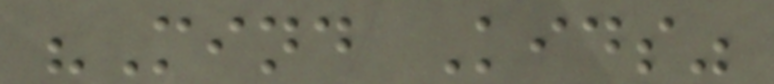"Mind Kids"
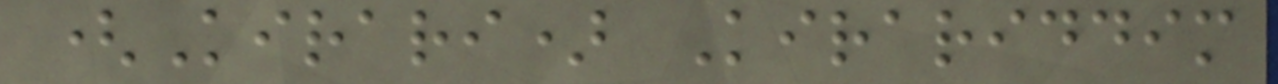(Kirari) Kirariddim
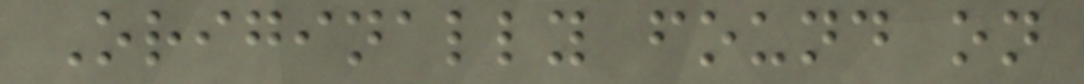Originally found on
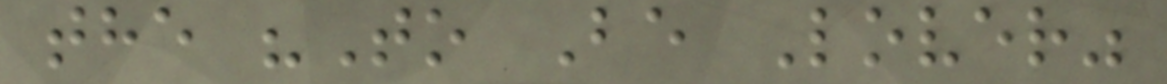the "To Be Lover"
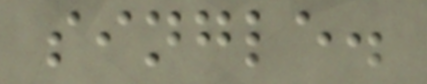single.
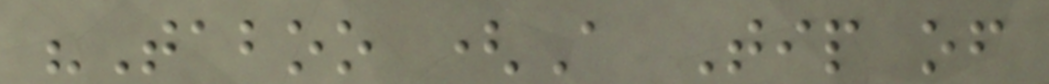"Taboo (A Tip of
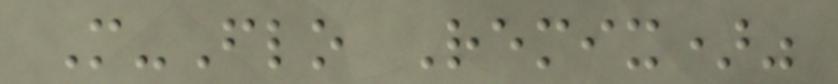M-Flo Remix)"
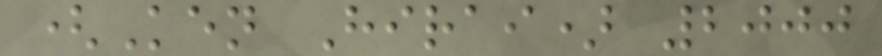(Ken Hirai) 2000
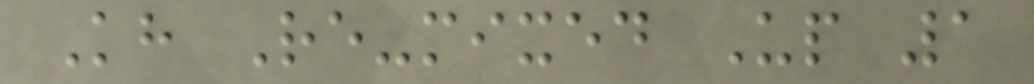Kh Re-mixed Up 1
